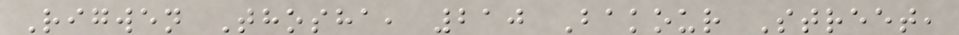Rigwen Thosha, 210 Bakour Street,
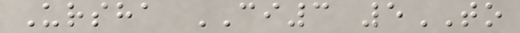Ursha CI3 5TO
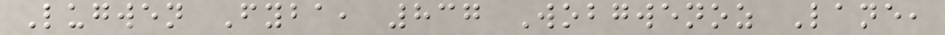Lugwen Fyba, 837 Wobgwenoz Lane,
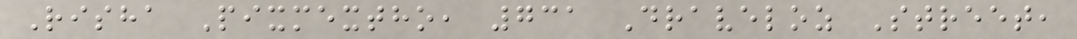Risha Pixmextho, 731 Draveloz Street,
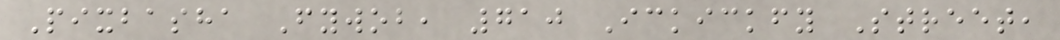Pixbasha Fywob, 710 Ickickfy Street,
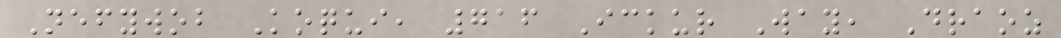Nefywob Koqui, 716 Ickur Way, Draoz
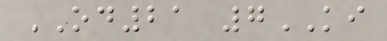OD21 7KI
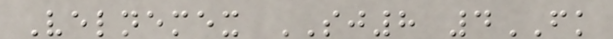Velnemex SJ8 4FK
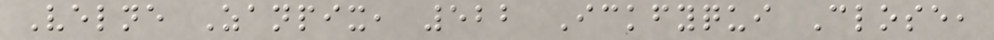Velne Zanpix, 522 Ickfyqui Close,
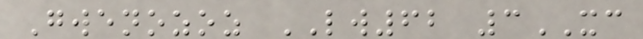Gwenozoz LW62 3XC
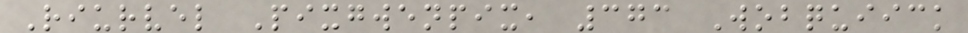Riurvel Pixgwenpix, 373 Wobquiick
